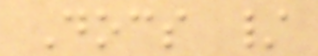Docs /
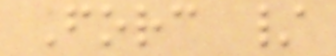Forc /
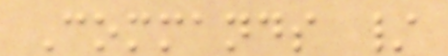Commands /
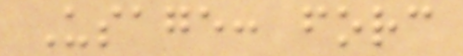Usage: forc
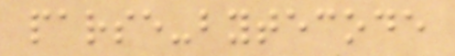parse-bytecode
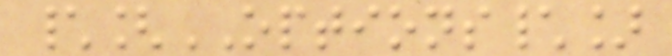\[OPTIONS\]
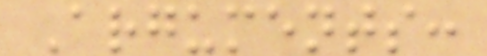Arguments:
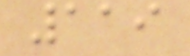119
